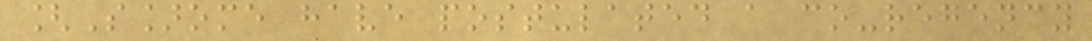[S]ome have postulated a co-regency
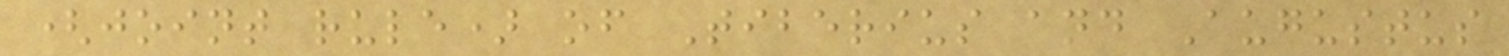(joint rule) of Tiberius and Augustus
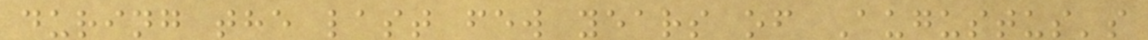during the last few years of Augustus's
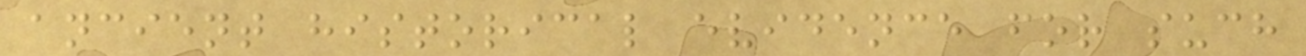ancient historical evidence for such
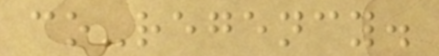co-regency.
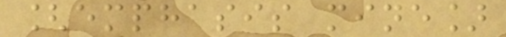[emphasis mine]
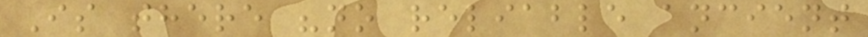Is there "no reliable ancient
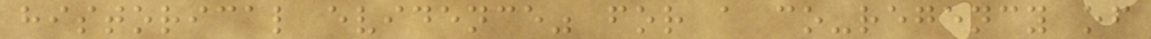historical evidence" for a co-regency of
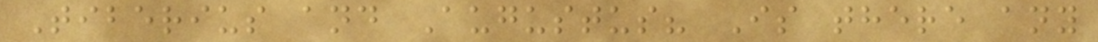Tiberius and Augustus? Is there any
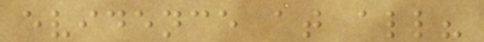evidence at all?
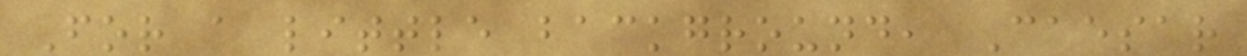For a little background, Caesar
